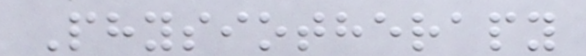Physiotherapy
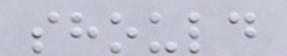should
